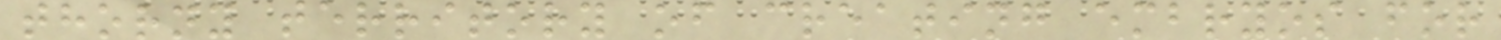thorny territory of creating embryos for
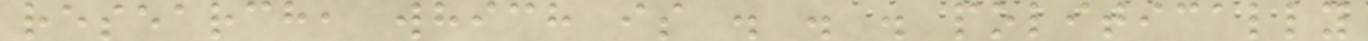research, which is . . . politically
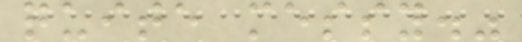quite messy."
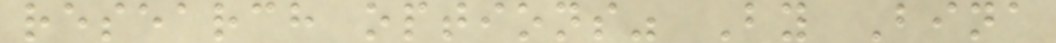research options" By Bina
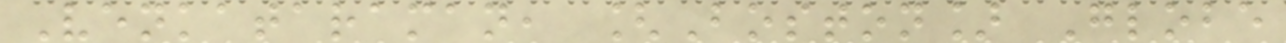Venkataraman, [Boston] Globe
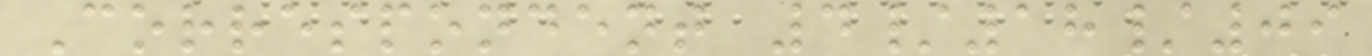Correspondent 4/18/09
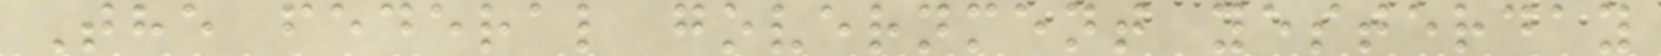The federal government yesterday
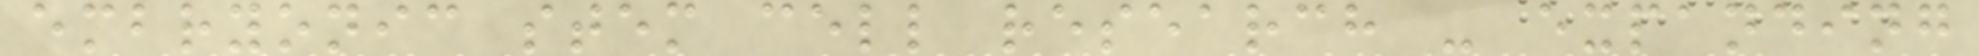embryonic stem cell research - expanding
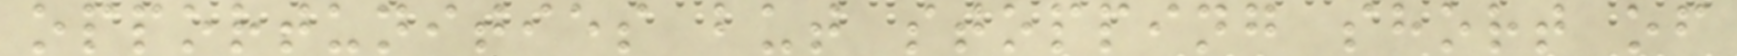opportunities but stopping short of
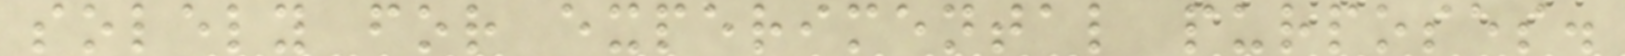solely for experimental purposes.
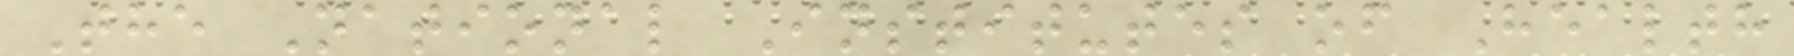The National Institutes of Health
